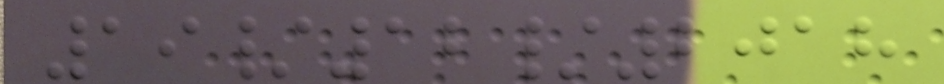19/12/2018
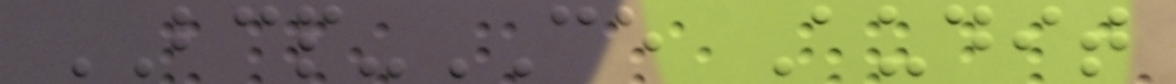BCP-CE Audit
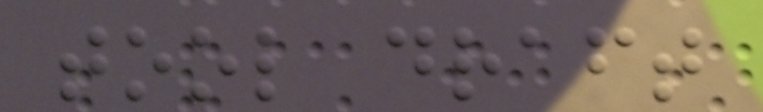tool draft
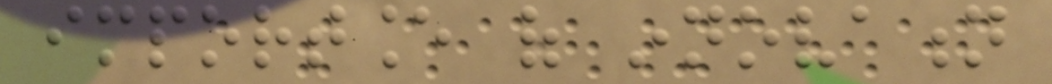importance of innovation
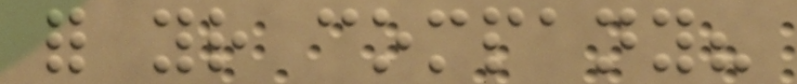for your company?
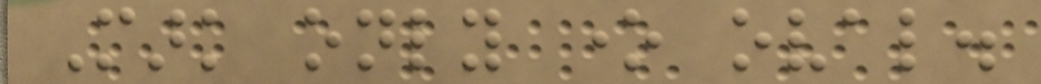Mark only one oval.
